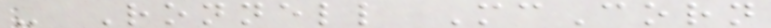- Ronnell McCorn
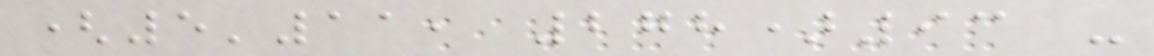(5'11, 278)93 -
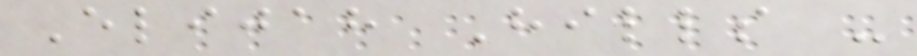Elijah Hills -
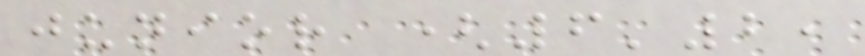junior (6'2,
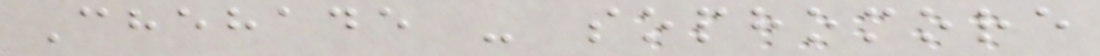Chehade - sophomore
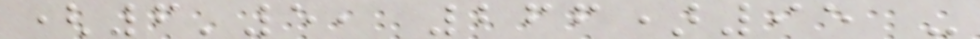(6'5, 266)95 -
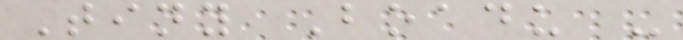Tiny Boadu -
